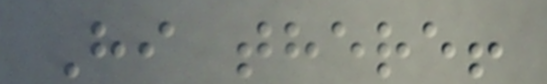Hi there!
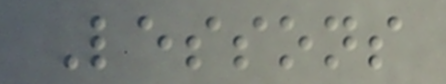Lessons
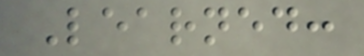Learned:
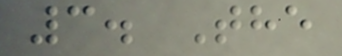3. The
